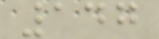147
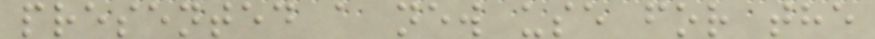presented a new use for the
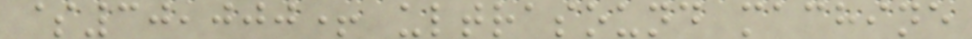$30,000+ ultrasound machine
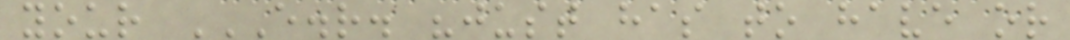your E.R. "JUST HAS TO HAVE OR
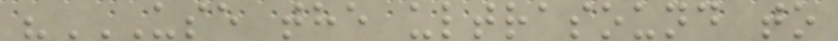"USE THE ULTRASOUND TO
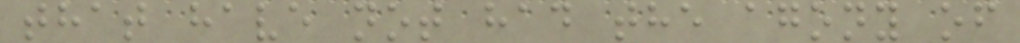that have not had the agony of
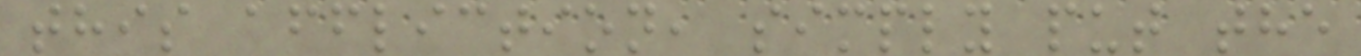this affliction, simply put the
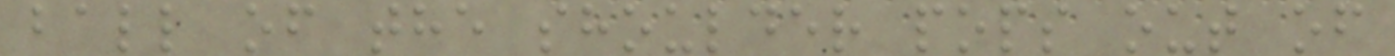ball of the shoulder pops out of
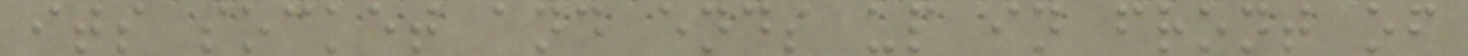its socket and ends up in front of
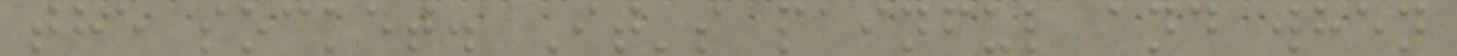the socket. It's painful and when
